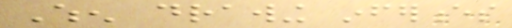When drawing inferences
